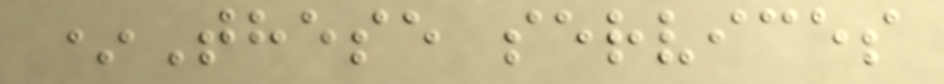*These services
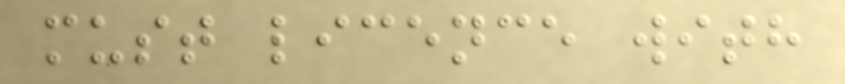must licence with
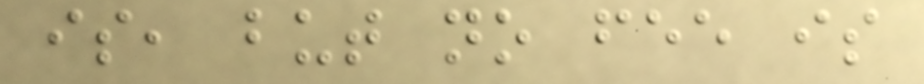is, but no fee is
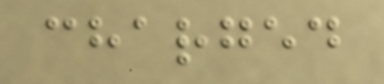charged
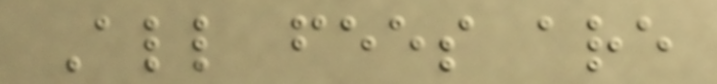All fees are
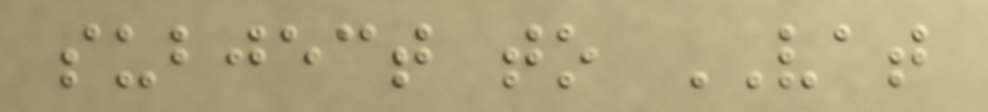subject to VAT
